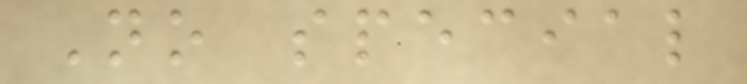No special
